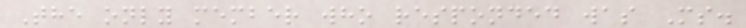The only member who responded was Ms.
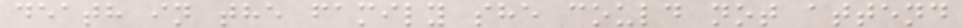death in the family she could not attend
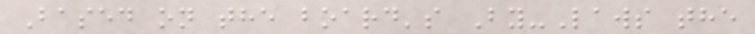Based on the board's By-Laws the
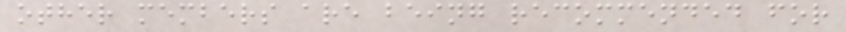other members are being recommended for
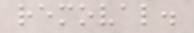removal.
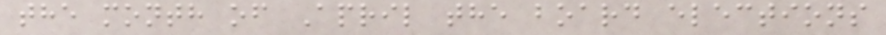the month of April the board elections
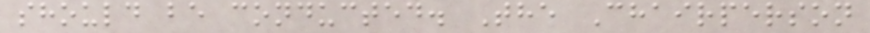should be conducted. The Chairperson
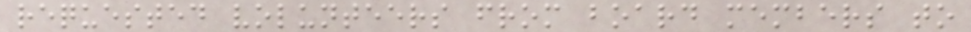requested volunteers from board members to
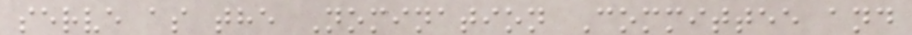serve as the Nomination Committee and
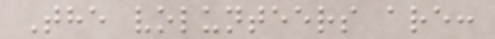The volunteers are:
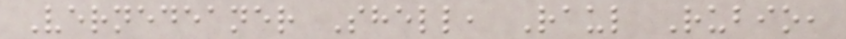Vernedeaner Shell, Raul Rubio,
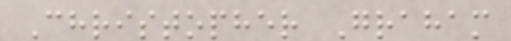Christopher Graham
